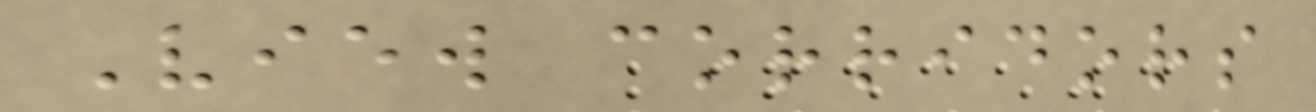View corridors
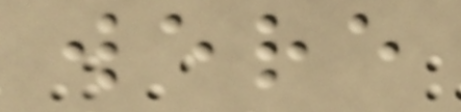were
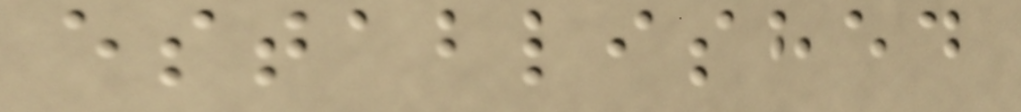established
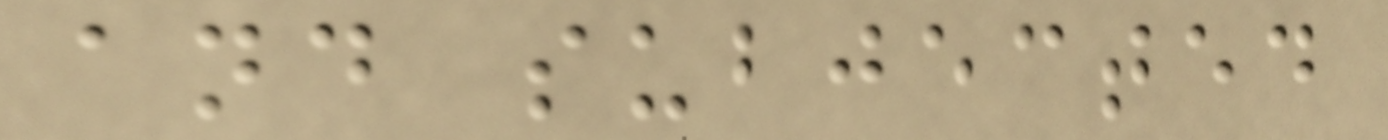and subjected
